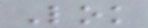Lok
